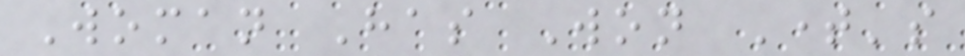Woman Has Won Time's
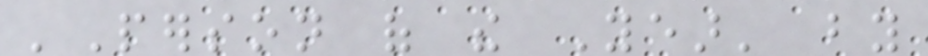'Person of the Year' by
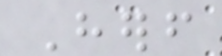Herself
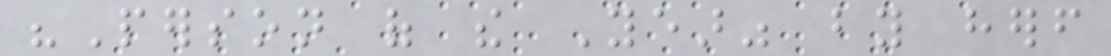"Person of the Year" by herself
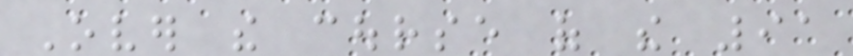Over the course of the 91
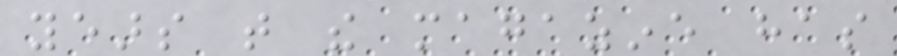years that the magazine has
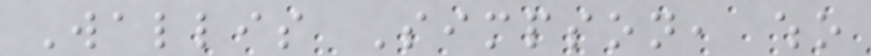Wallis Simpson, who
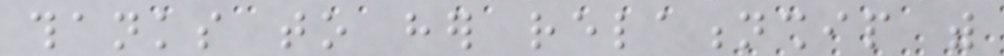thanks to her relationship with
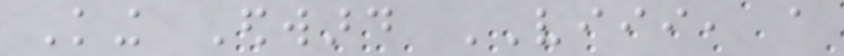King Edward VIII, a
